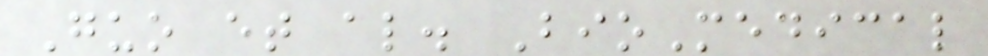Guo et al. BioMedical
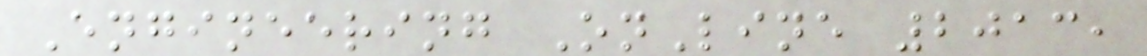Engineering OnLine 2013,
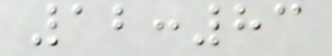12:83
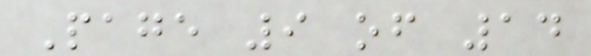Page 9 of 14
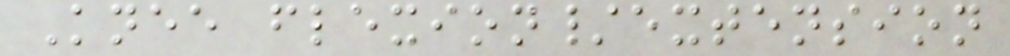Knee flexion/extension
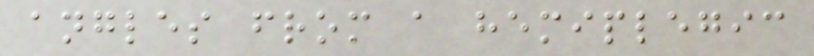angles from a hemiplegic
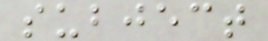subject
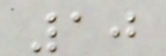10
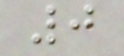0
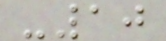-10
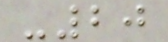-20
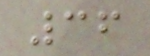36
